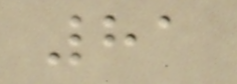81
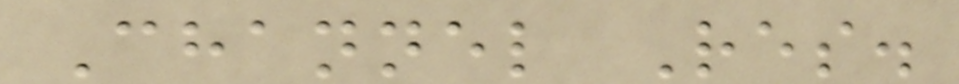Channel Res.
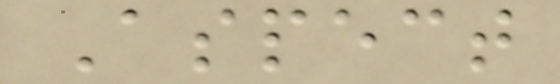Aspect
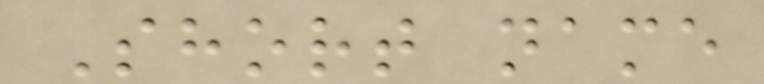Short name
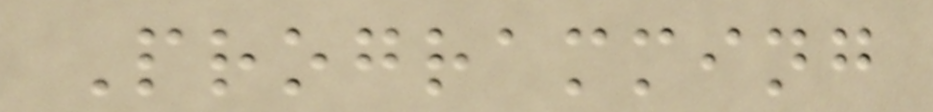Programming
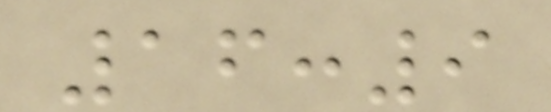16:9
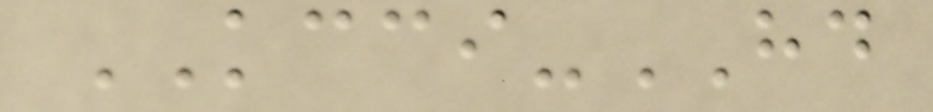KCCI-HD
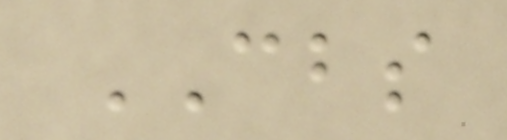CBS
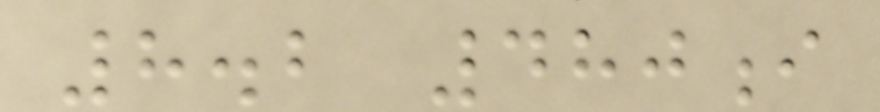8.2 480i
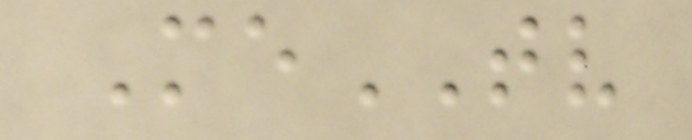MeTV
